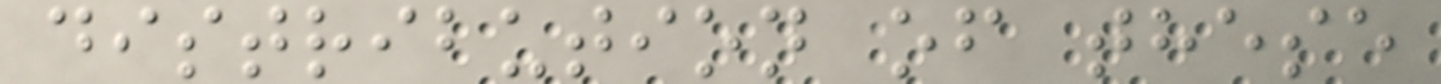distribution of these
